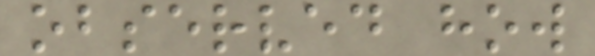observed how
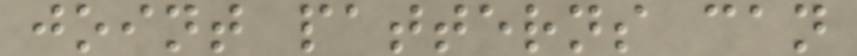joint patterns can
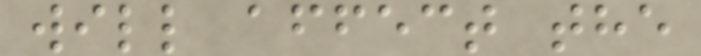will affect the
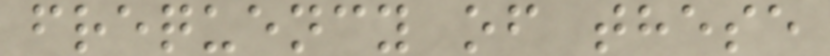frequency of these
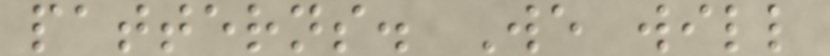patterns. We will
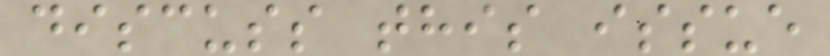discuss this issue
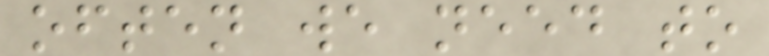often we need to
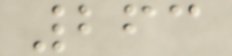263
